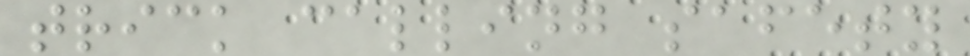trick calling safety
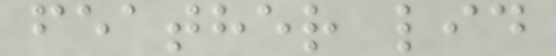feather lid
